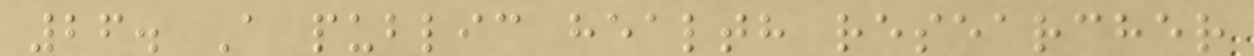26. A public health researcher
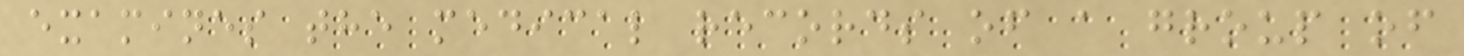examines the medical records of a group of
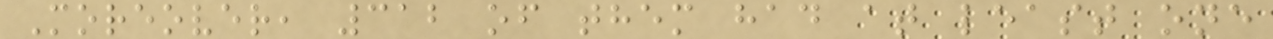Moreover, 312 of them had at least one
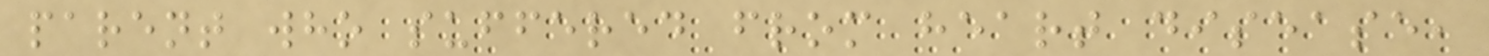parent who suffered from heart disease,
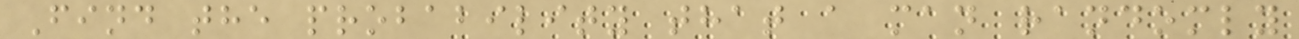Find the probability that a man randomly
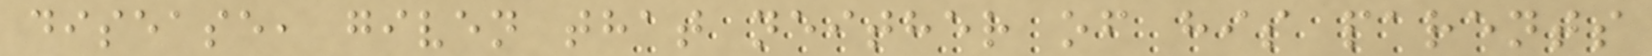disease, given that neither of his parents
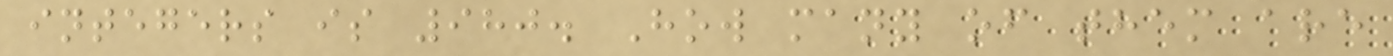integers is 980. How many of them are
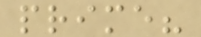prime?
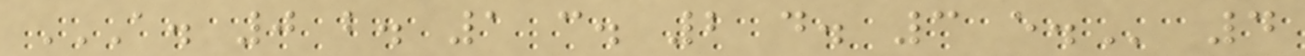A. 0 B. 1 C. 2 D. 3 E. 4
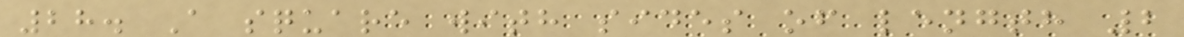28. A square with sides of length 2
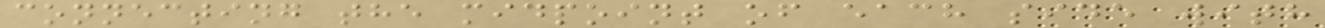connecting the midpoint of each side with
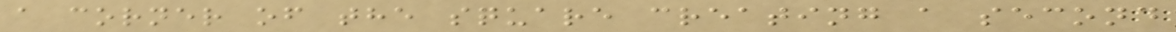a corner of the square creating a second
